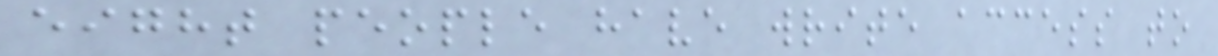eight people have write access to
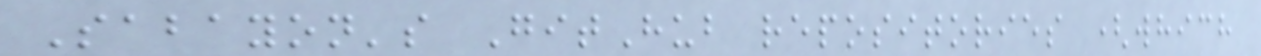Sabayon's GitHub repositories (which
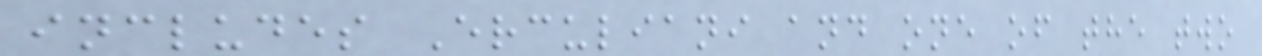includes Erculiani and one of the two
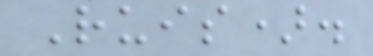Ruis).
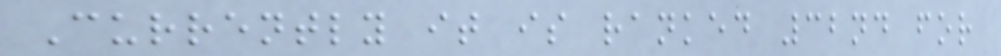Currently it is ranked 32nd for
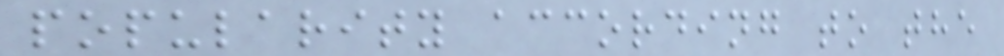popularity according to the
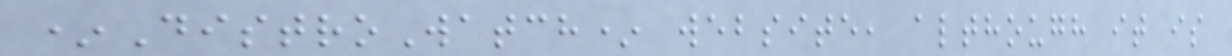*DistroWatch* website, although it is
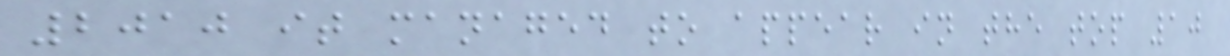2010 it managed to appear in the top 10
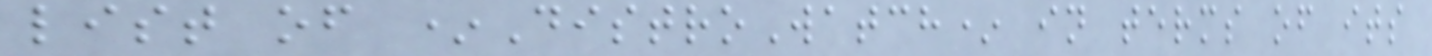list of *DistroWatch* in terms of its
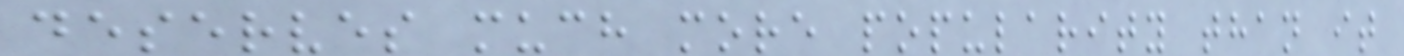deserves much more popularity than it
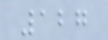127
